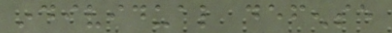individual defense
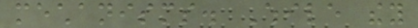mechanisms. While they
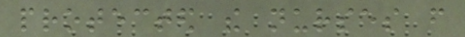protected the nurses from
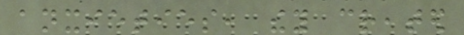anxieties, they created
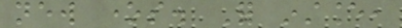new ones. For instance,
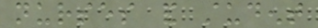nurses and student
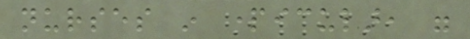nurses in particular, were
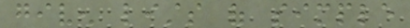given lists of simple
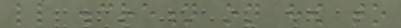little discretion on how to
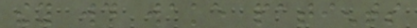they would wake patients
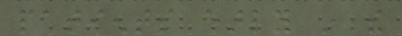patients early in the
